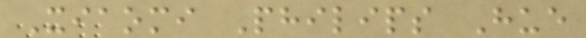Xiaomi Philips Hue
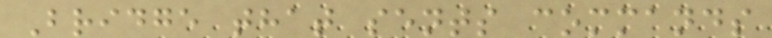Bridge that sents commands
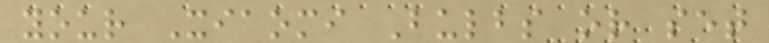your Xiaomi Bulbs or set
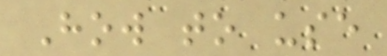How to use
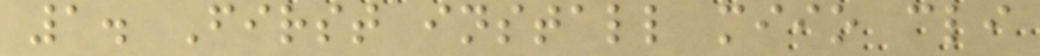1. First install miio cli
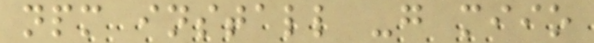npm install -g miio
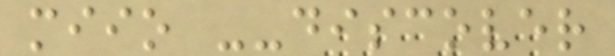miio --discover
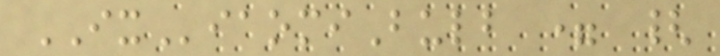IXiaomiBulb = {
